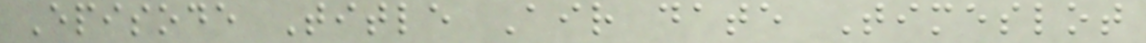Episode Title Air date Timeslot
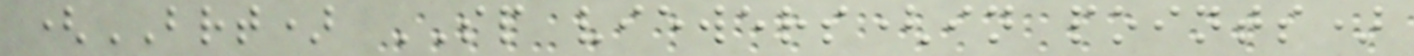(BRT) SP viewers(in points)
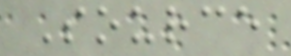Source
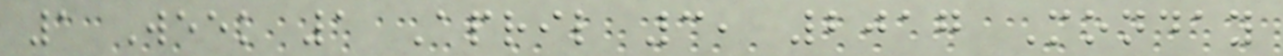1 Week 1 April 3, 2017 Monday
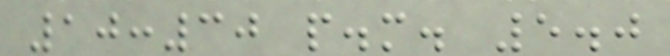10:30 p.m. 5.0
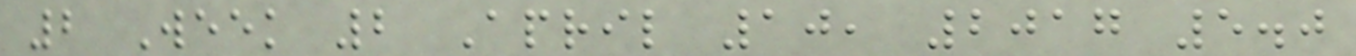2 Week 2 April 10, 2017 5.0
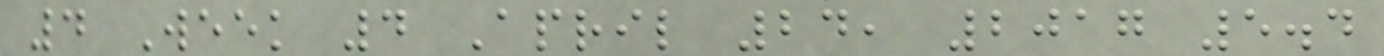4 Week 4 April 24, 2017 5.4
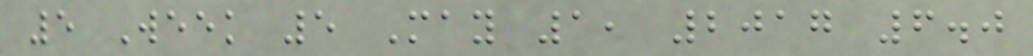5 Week 5 May 1, 2017 6.0
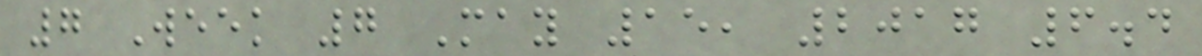7 Week 7 May 15, 2017 6.4
